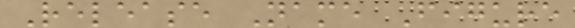Release Name Figure
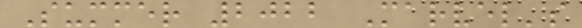Summer 2022 Marvel's
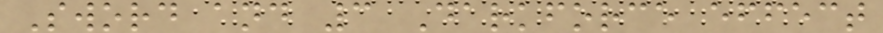Sword and 3 Darkforce effect
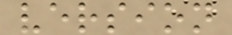version
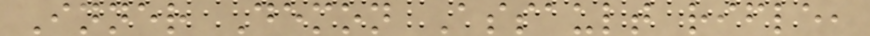Inner Demon Assault rifle,
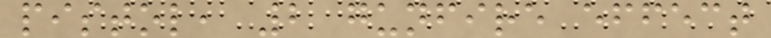pistol, 2 gunfire effect
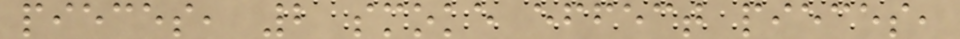pieces, 2 smoke effect pieces,
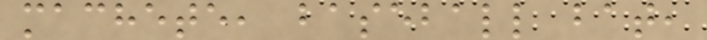machete, baseball bat,
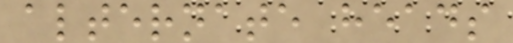alternate heads
